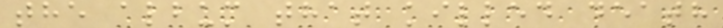the album that killed death
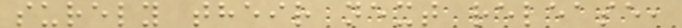surely their next release,
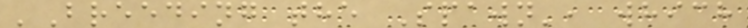'Breeding the Spawn', which
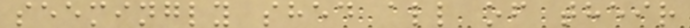seemingly shed all of their
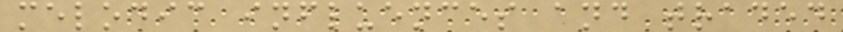melodic influences and traded
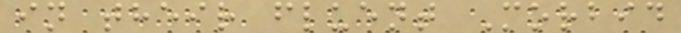in their fluent Morbid
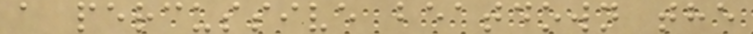a percussive beatdown the
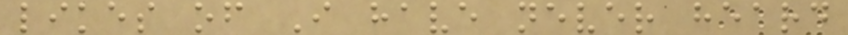likes of I have never heard
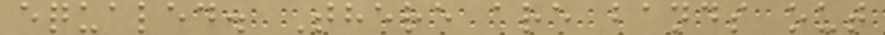equaled. There are bands out
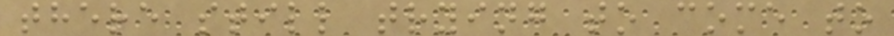there still trying to come to
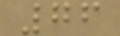76
